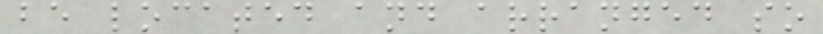be located and arranged so
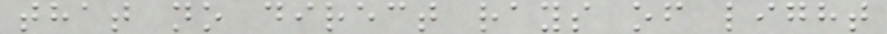that no direct rays of light
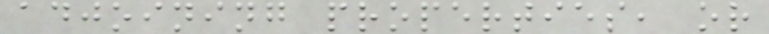adjoining properties, or
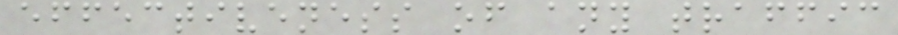effectiveness of any traffic
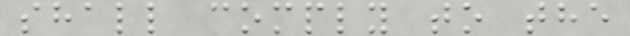shall comply to the
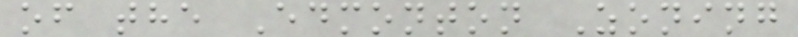of the Edmonton Zoning
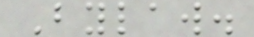Bylaw.
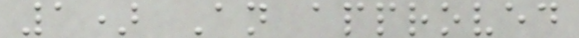1) An approved
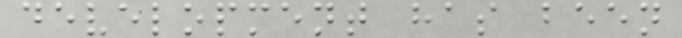development has been
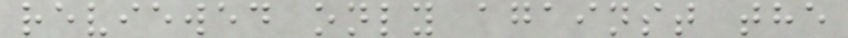reviewed only against the
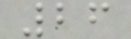26
